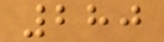280
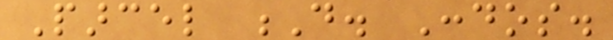Parcel D. Condos.
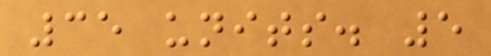35 units. 5
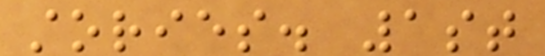stories. 1st
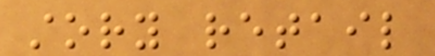story retail
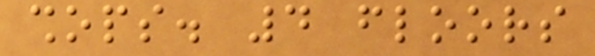shops. 4 floors
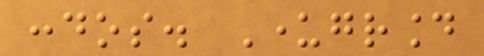condos. Underground
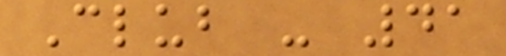Club - 41
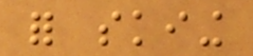for skiing
